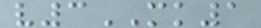v3MK1
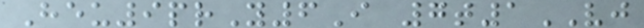Heu9prY6I 7t1VJ
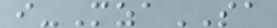i-MzaSA
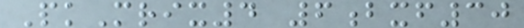PkMrix4 6bxf30
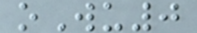oWu0
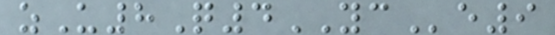zU8Q4YCe9
